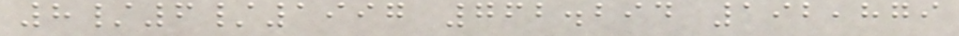8/6/1997 762.294 192,879
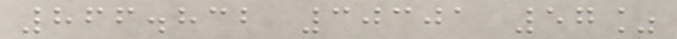866.832 30301 57%
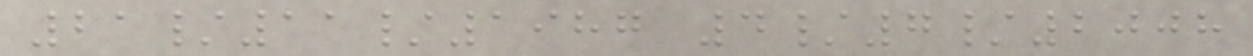21/11/1987 4/7/2008
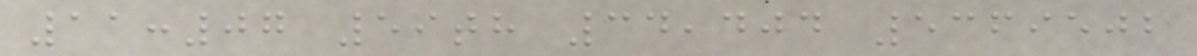11:07 59th 34,404 5369502
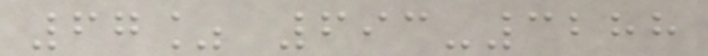67% 693-3288
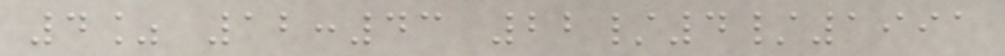4% 12:43 22/4/1991
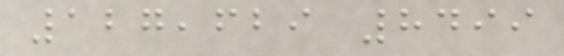127,629 8499
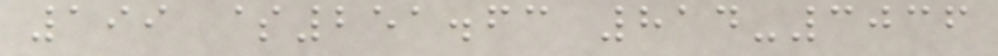199 $251.63 814-3036
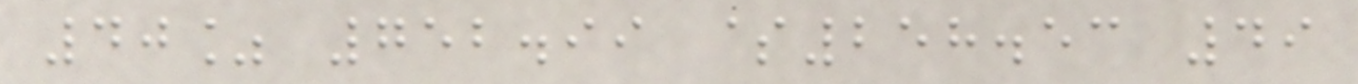40% 752.99 $258.53 49
